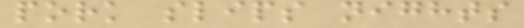pork slips nights
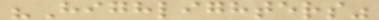"Highlighters"
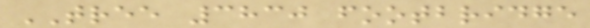TREE 3830 footbridge
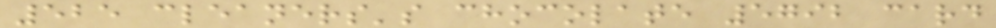525 cleaners's chocolate 5792 card
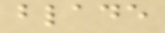blade
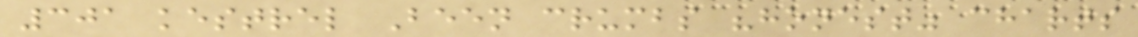301 kestrel Been crumbs "honest" charts
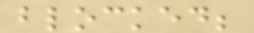blocked;
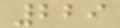229
